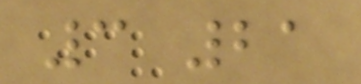3 21
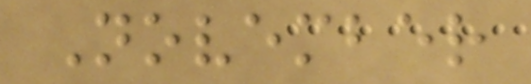November
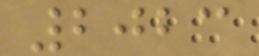2023
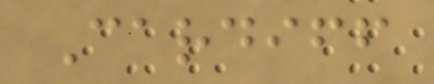Cardiff
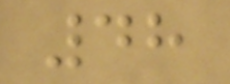48
